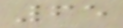65
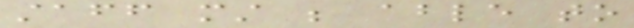staff must be able to
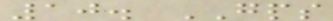10. GPS
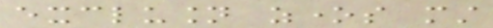exclusion zones must
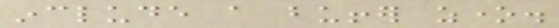include a buffer zone.
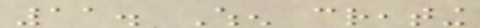11. When creating
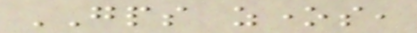GPS zones,
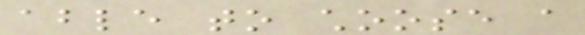able to choose a
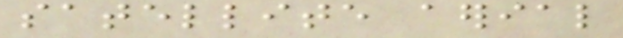satellite aerial
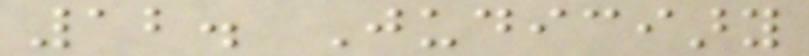12. Judiciary
